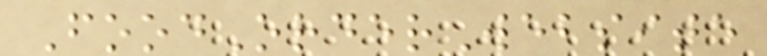FoodOrderWebsite
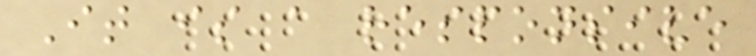It is a responsive
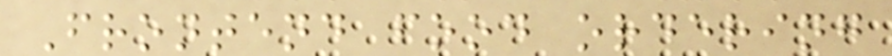Frontend food ordering
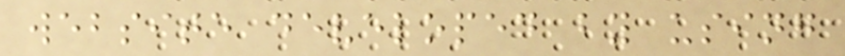website developed by using
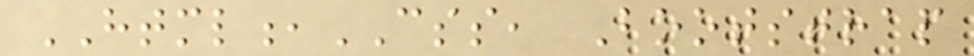HTML,CSS, Bootstrap
